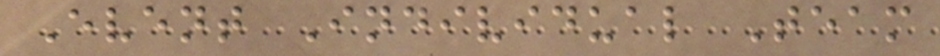Event Individual Team
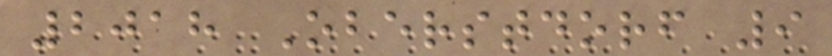2018 Oberstdorf 9
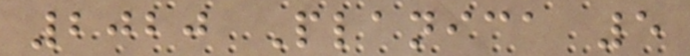2020 Planica 5
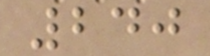240
